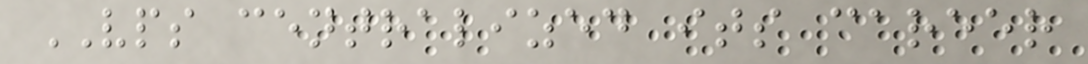VPS centralized its career
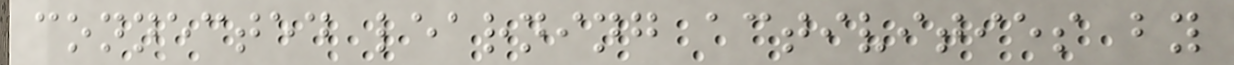connected learning activities by
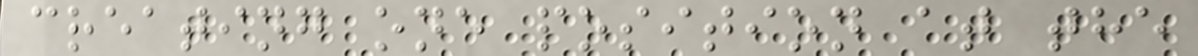creating one position at the
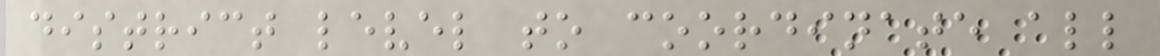district level to coordinate all
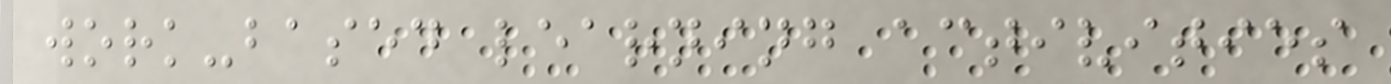work-based learning activities
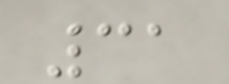31
